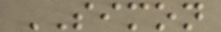SIMON
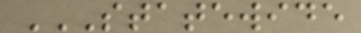STATEWIDE
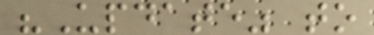"Update" to
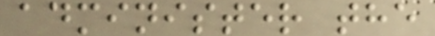administer the
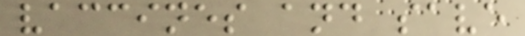vaccines and save
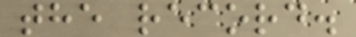the record.
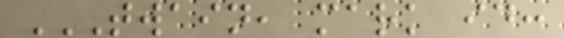TWAIN, MARK ID:
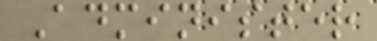Administer
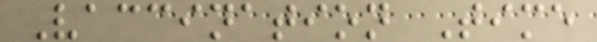Vaccination Time
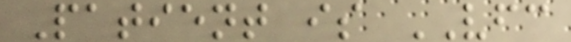Patient is VFC
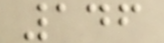146
